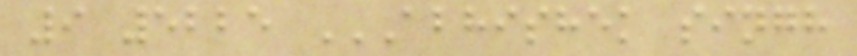9 5225 ABHISHEK SINGH
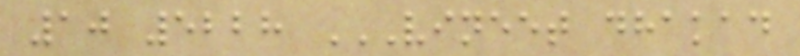10 5228 VINEET DHAKAD
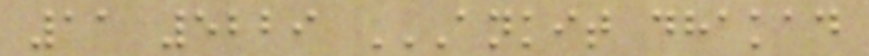11 5229 ANKIT DHAKAD
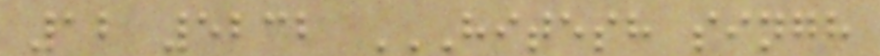12 5232 HITESH SINGH
